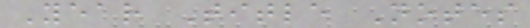Year Title Notes
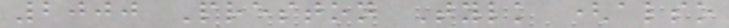2000 Preston Tylk (also
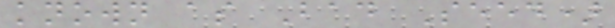known as Bad Seed)
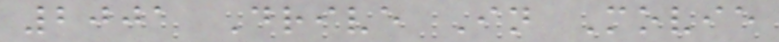2001 Drive In Movie
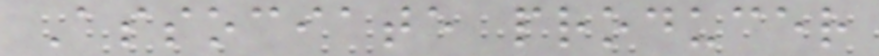Associate producer
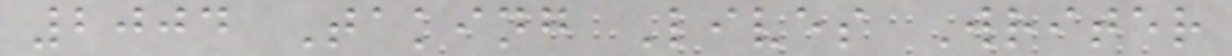2004 Taking Lives Writer
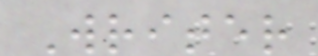Writer
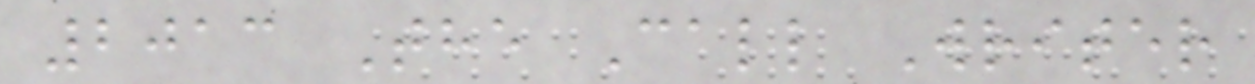2013 The Call Writer
